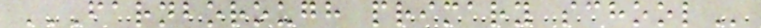FARNBOROUGH PRIMARY SCHOOL
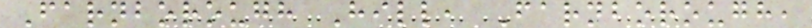Farnborough Hill, Farnborough,
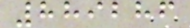889286
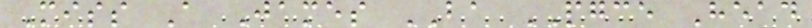Miss A James BA PGCE Head
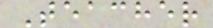Teacher
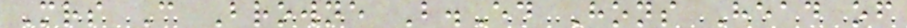Mrs C Browne B.Ed Hons Head of
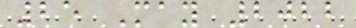25 May 2022
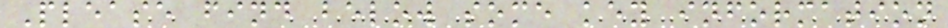Please find below some key information
